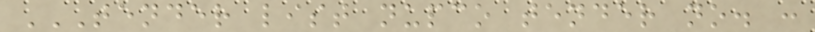TENDER LIST NUPCO TENDER NO. :
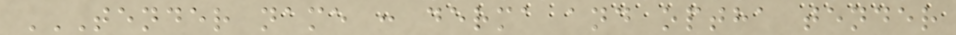TENDER NAME : DERMA AND OPTHA TENDER
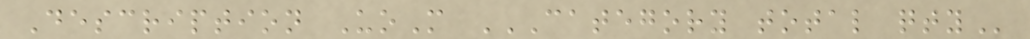Description UoM CATEGORY TOTAL QTY
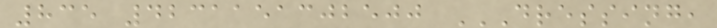835 4231151302500 DRESSING,
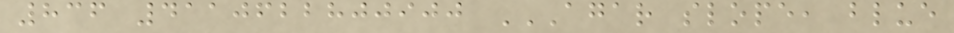836 4110622800900 AGAR SLOPE, BLUE
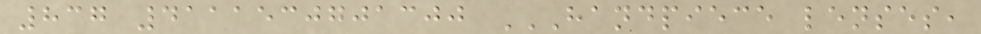837 4111530701300 HANDPIECE LENSES,
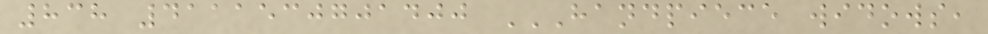838 4111530701400 HANDPIECE WIDOWS,
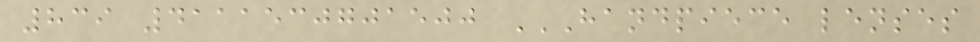839 4111530701500 HANDPIECE LENSES
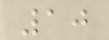10
